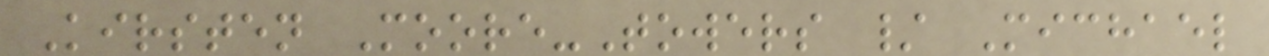Kirsten Moore-Towers / Michael
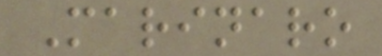Marinaro
